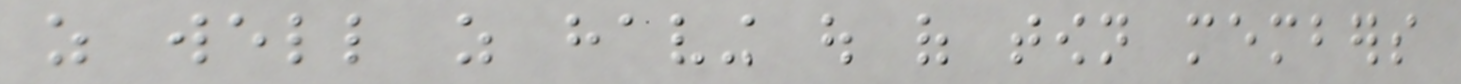as well as having out of town members
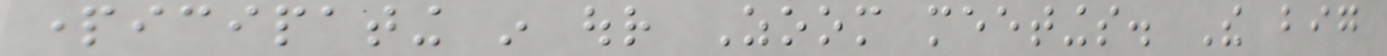participating in our Zoom meetings. The big
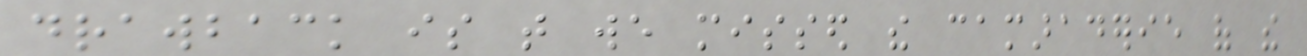drawback is that we missed the camaraderie of the
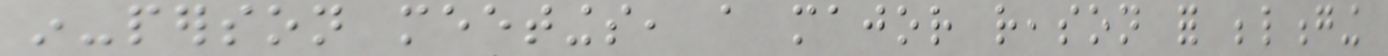in-person meetings, a major reason for belonging
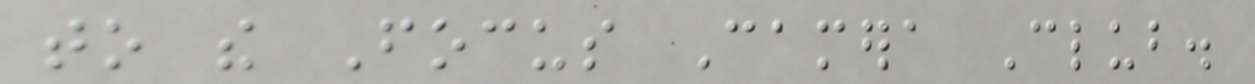to the Focus Camera Club.
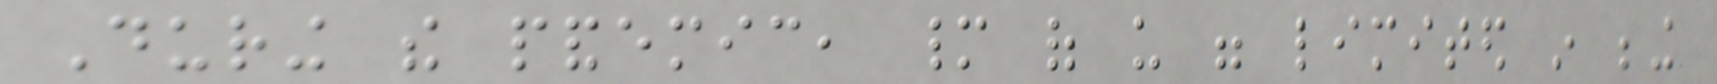During the pandemic, many of us were limited in being
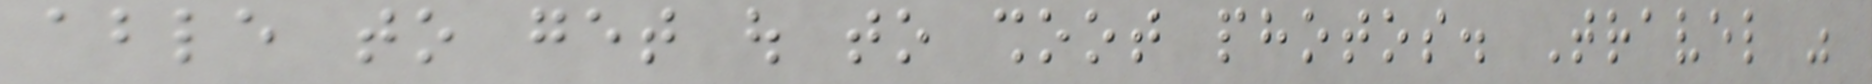able to get out to shoot photos. Travel was
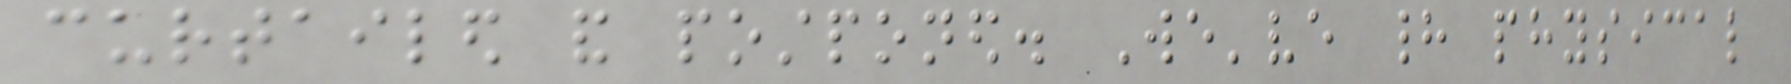curtailed and postponed. We've had physical
